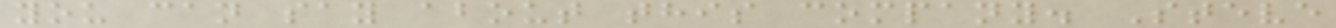you can say about this company. Steve
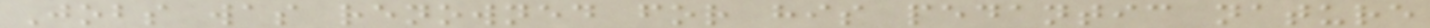Jobs was renowned for his pedantic nature
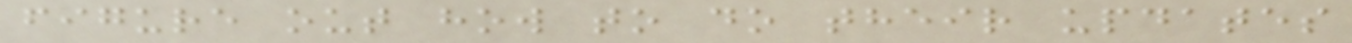figure out how to do their updates
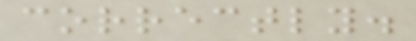correctly.
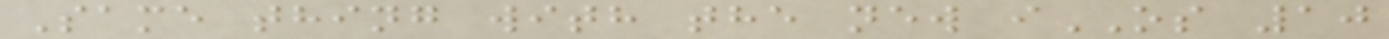Same thing with the new iOS 10
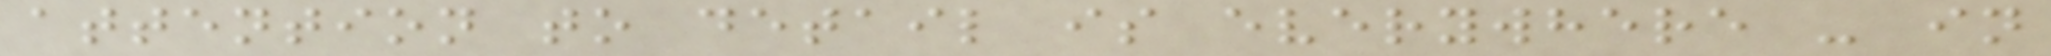attention to detail is everywhere - in
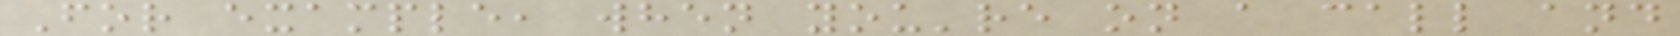For example, when you're on a call and
